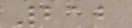212
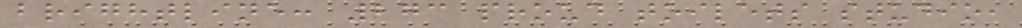brightline: 273 proud toilets studio,
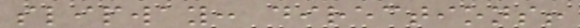slipway: directions!
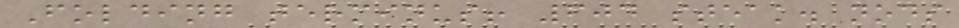Folding terminus! 604 steak. nods
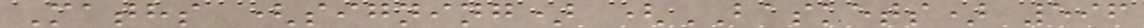Maths (signing) (BASKETS) 596
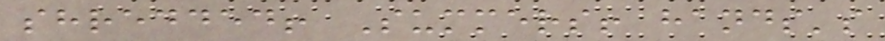shredded! Summers! hands's
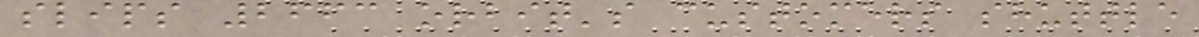slips 2663 orbit's customers shuttle
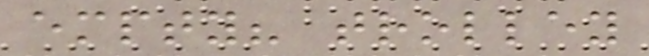empty? trolley
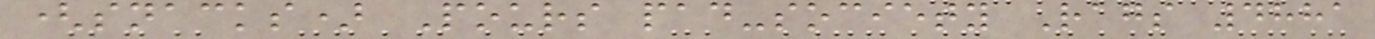(snacks) Pours pad-society Rags 4881
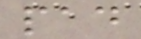pad
